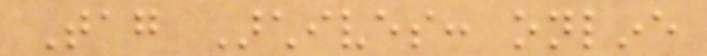Tag Archives: online
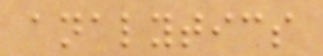analytics
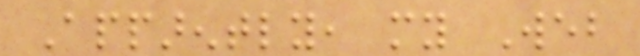Apparently, my Web
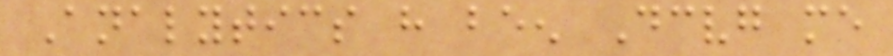Analytics have been Deceiving me
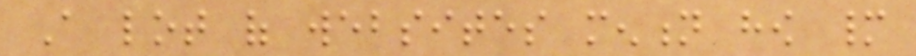A lot of websites mention how many
